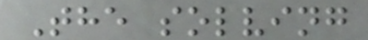The solving
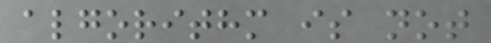algorithm is not
